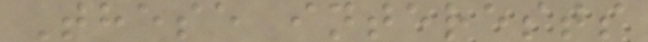These interests
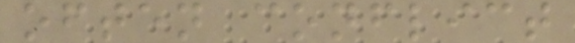often conflict
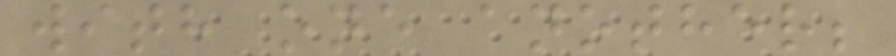with one another;
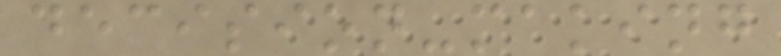decision-making
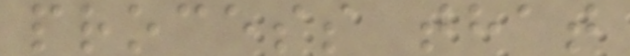process that
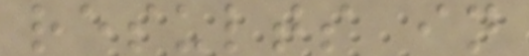results in
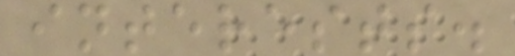interests.
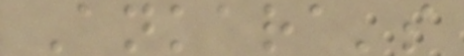Ankara's
